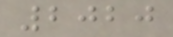2020
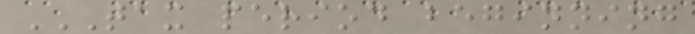TAX PERIOD BEGINNING
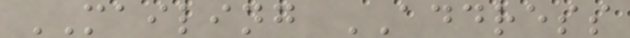MAILING ADDRESS
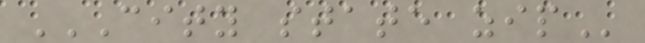CITY STATE ZIP
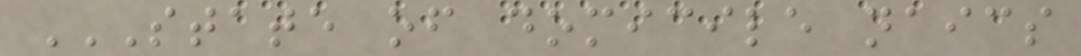STATE OF DOMICILE NAICS
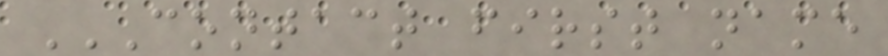CONTACT FIRST NAME
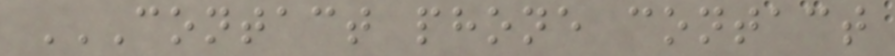CONTACT PHONE CONTACT
